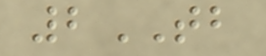2TB
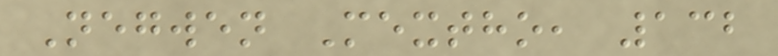Negwen Mextho, 132
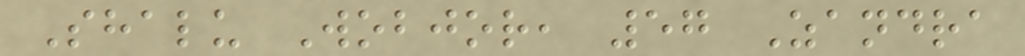Shalu Wobjor, 57 Zandra
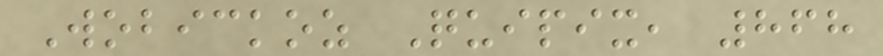Wobickoz Quipix, 868
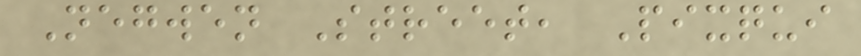Negwen Street, Pixqui
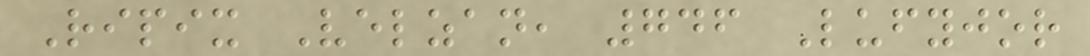Ripix Velzan, 746 Lufyjor
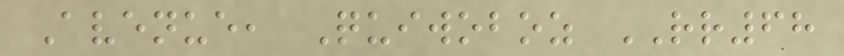Avenue, Quiwoboz RR68
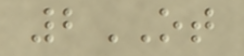2OT
